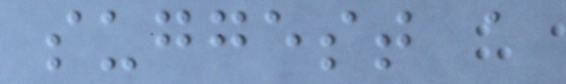suggest a
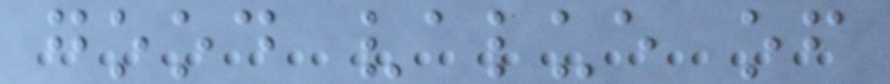good value of
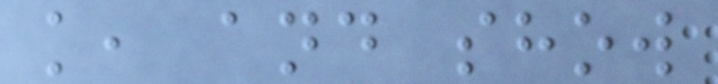k, and show
